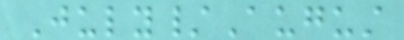July/August
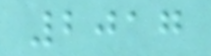2017
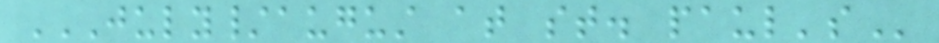JULY/AUGUST AT ST. PAUL'S
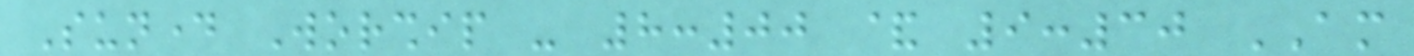Sunday Worship - 8:00 & 9:30 AM
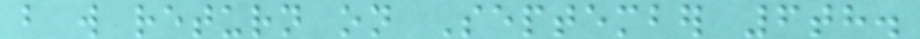but will return on September 6th.
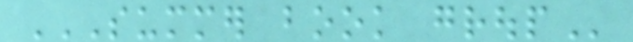SUMMER BOOK GROUP
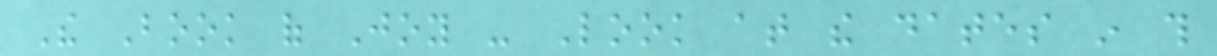The Book of Joy - Look at the dates in this
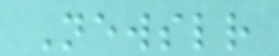Newsletter
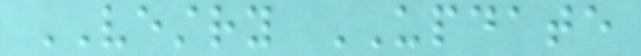VESTRY UPDATE
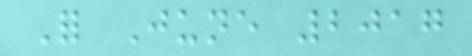For June 2017
